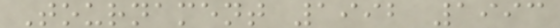Tournament 1992 1993
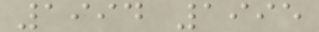1994 1995
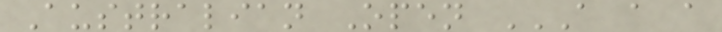Australian Open A A A
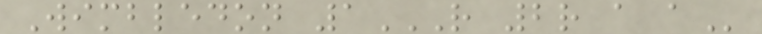Wimbledon 1R 2R A A
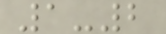1-2
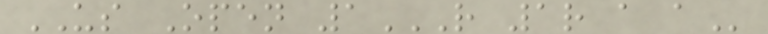US Open 1R 1R A A
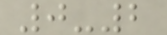0-2
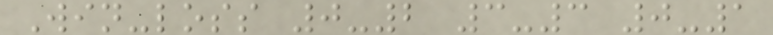Win-loss 0-2 3-3 0-1
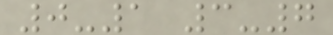0-1 3-7
